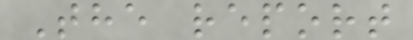The report
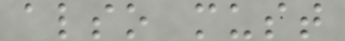also must
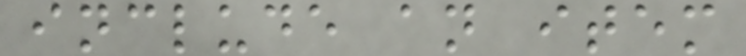include an item
